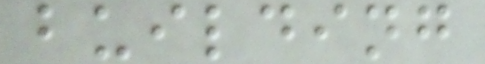building
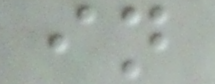in
